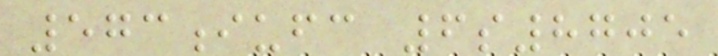573iufc 6s8705
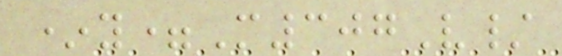*y=M307V/
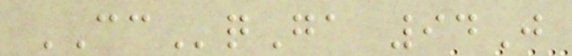CCqGa 94J
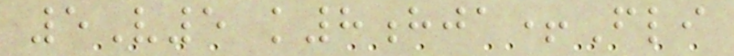5V5 k8hja+Fli
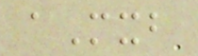aMxb
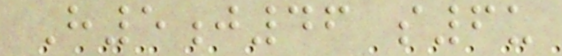H5j46 s6u
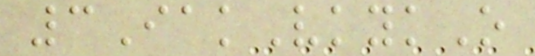3IakVkykO
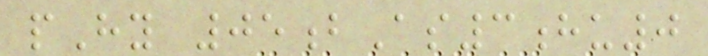pHy 05bAs3hu0
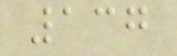137
